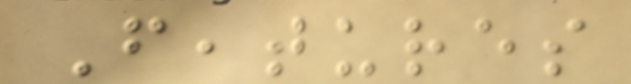Features
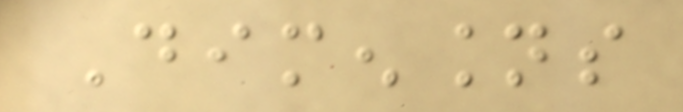Dimensions
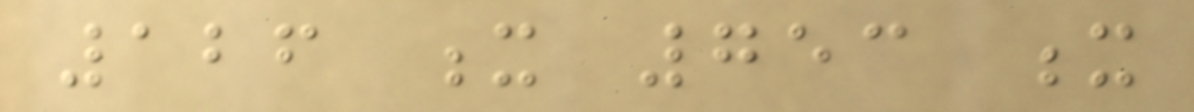126 x 753 x
